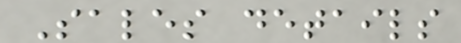Sales details
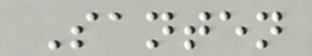Santen
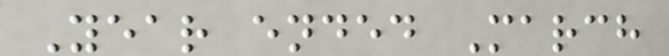Year ended March
